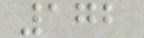172
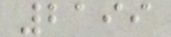2199
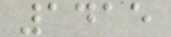1415
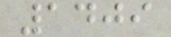1409
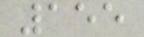155
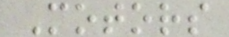Motors
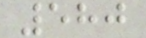580
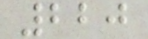220
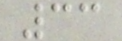33
